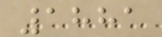1881
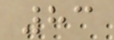83
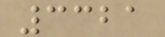3321
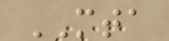MTA
